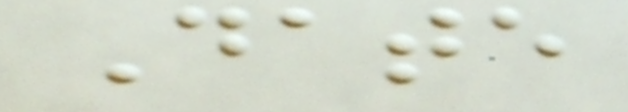Date
